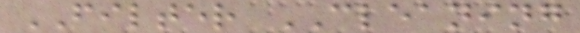FILTER CLEANING
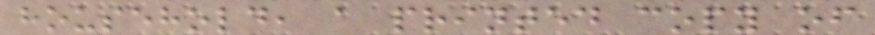household, a printed copy of
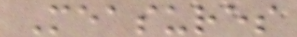Measures
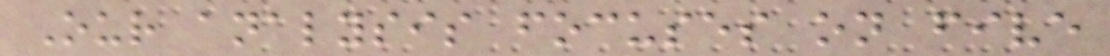Our analysis focuses on five
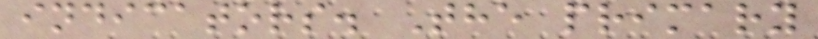indicators. The primary
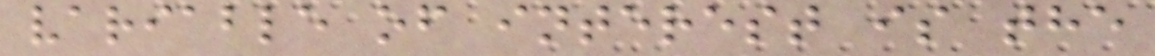variable of interest is the
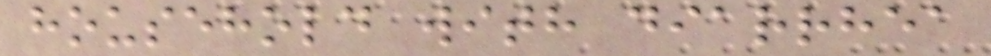household with diarrhea
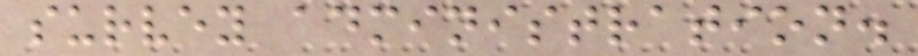survey administration.
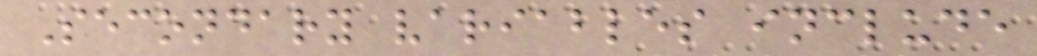Secondary variables include
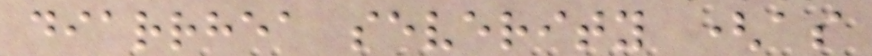diarrhea severity (as
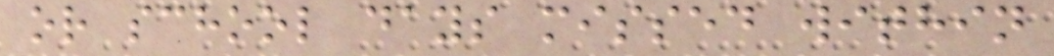or school days missed within
